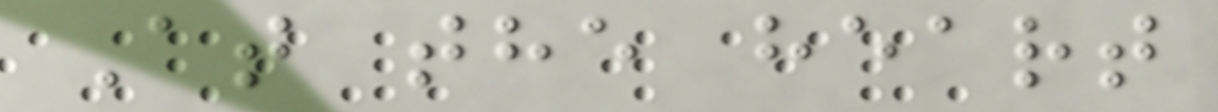At the heart
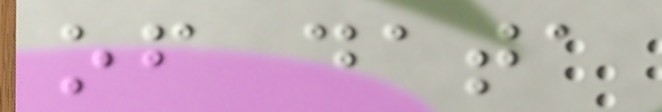of data
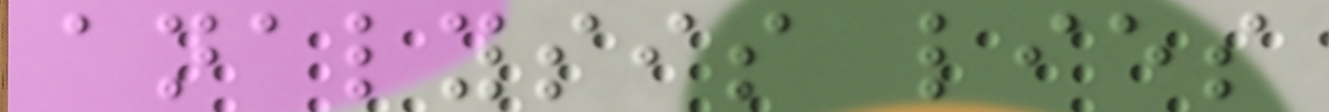analysis lies
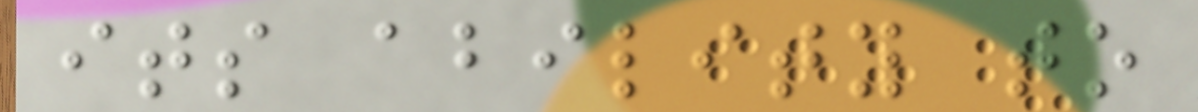its ability to
